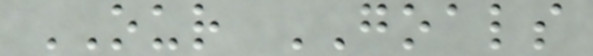OUR GOALS
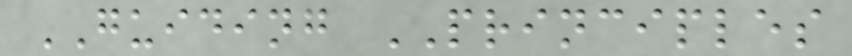GUIDING PRINCIPLES
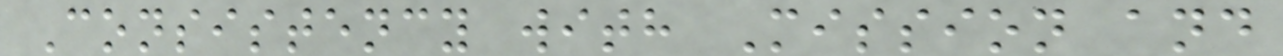Consistency with Mission and
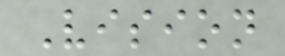Vision
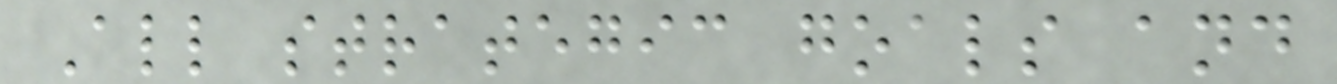All strategic goals and
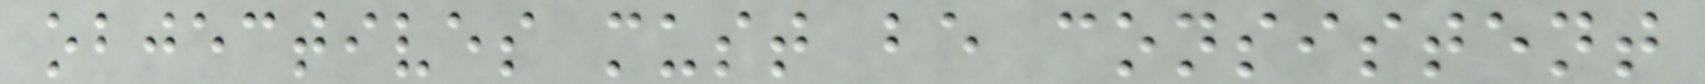objectives must be consistent
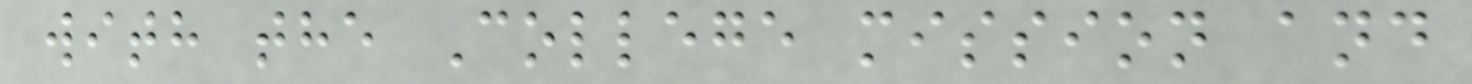with the College mission and
